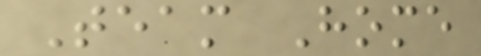Team Home
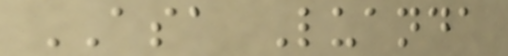ASA Luanda
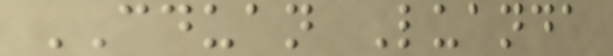CDUAN Luanda
